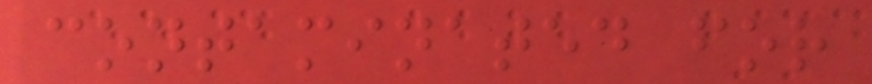contaminated for
